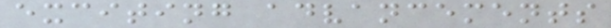exciting advancements
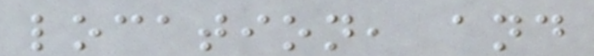location, and
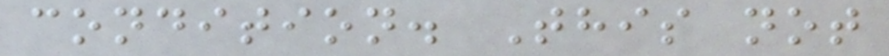condition. This not
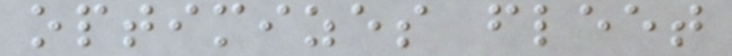optimizes fleet
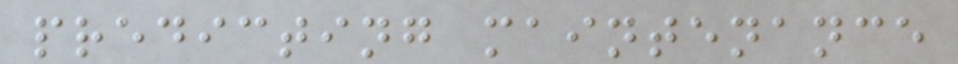predicting maintenance
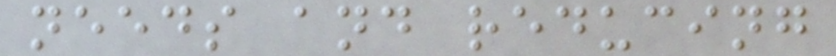needs and reducing
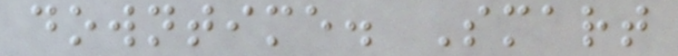downtime. Smart
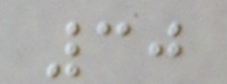30
